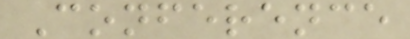Conference
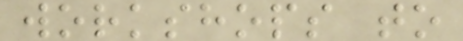workshops to
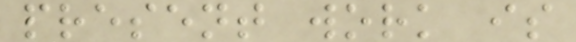present work is
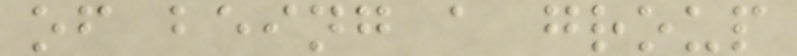of being a group
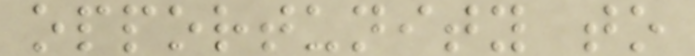opportunity to
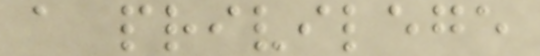a privilege
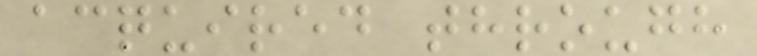acquired through
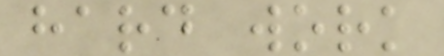hard work
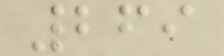269
